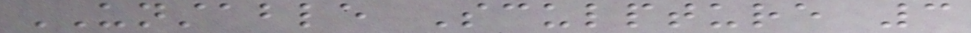UNSTABLE Sculpture 3
